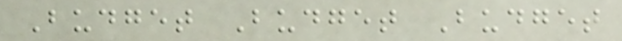Budget Budget Budget
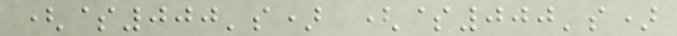($000's) ($000's)
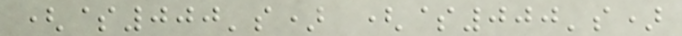($000's) ($000's)
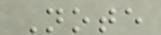Note
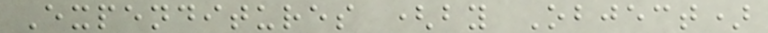Expenditures (by Object)
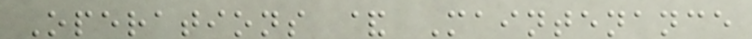Operations & Maintenance
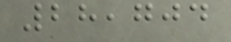28,704
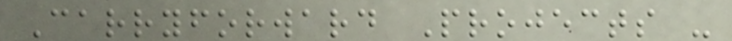Carryforward Projects -
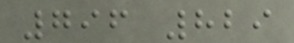796 829
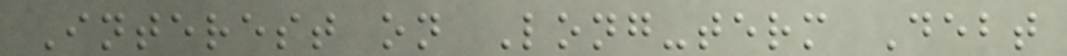Interest on Long-term Debt
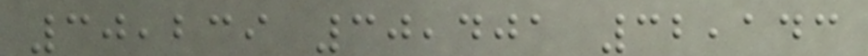30,239 30,401 32,143
